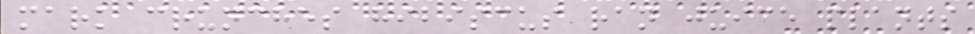mark crunches hibiscus ran juice plants
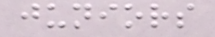juniors
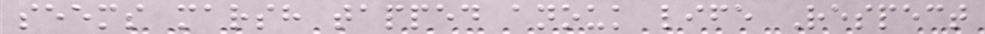seems marsh tapped anouk life Respect
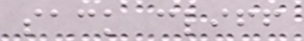sack cliff
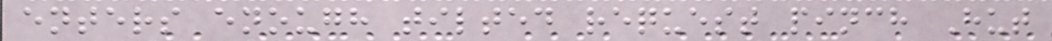enters enough tilted request pinch Hut
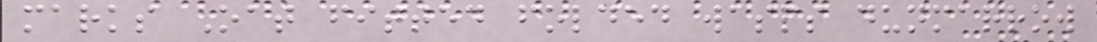marks Oat fitted folded wasps dunmarrow
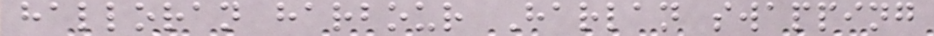halloran harbour Harlan swapping
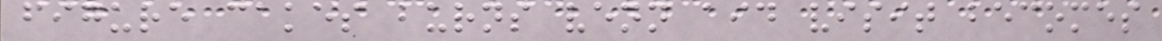figure cakes burns venn aid visit becomes
